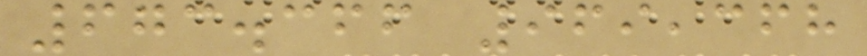673.366 969,368
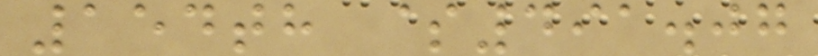154th $491.07
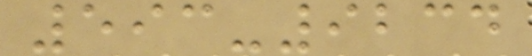593-9234
